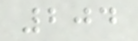204
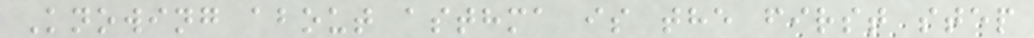Knowing about asthma is the first step
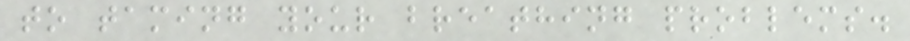to taming your breathing problems.
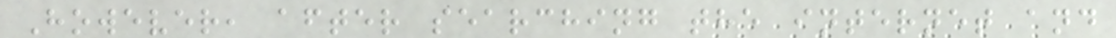However, after searching the internet and
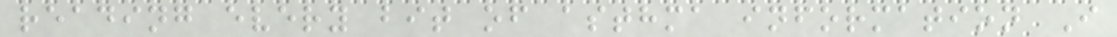reading every bit of asthma information I
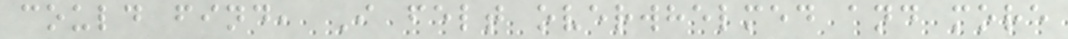could find, I felt overwhelmed and more
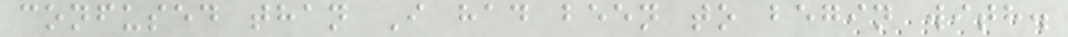confused than I had been to begin with.
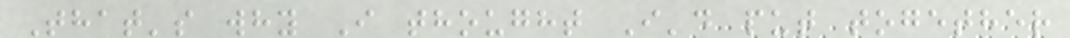That's why I thought I'd put together
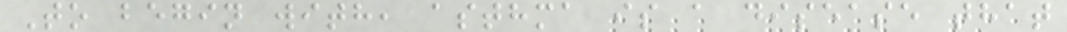To begin with, asthma is a disease that
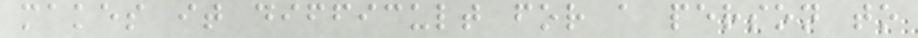makes it difficult for a person to
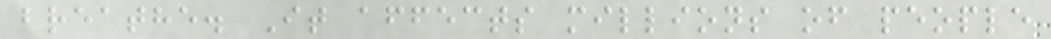breathe. It affects millions of people
